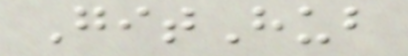GitHub
